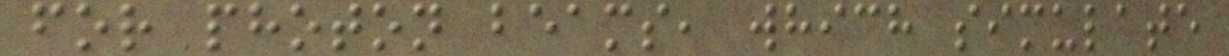for photon beams, which simulate
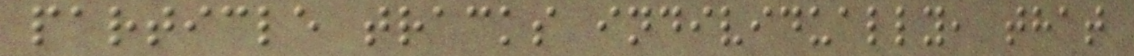particle tracks individually, that
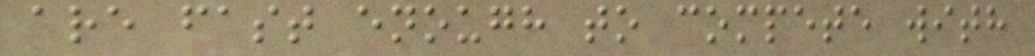are fast enough to compete with
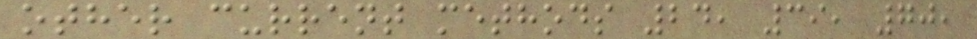other current methods 24, 39, 70,
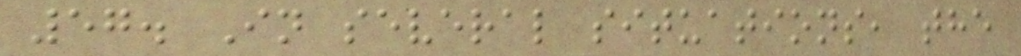57. In several situations, the
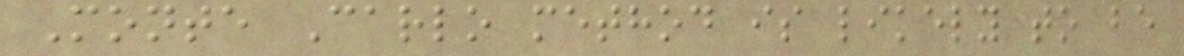Monte Carlo method is likely to be
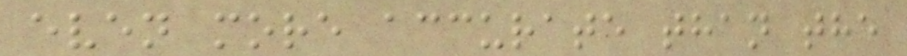even more accurate than the
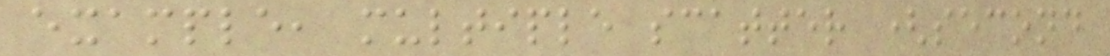example, multiple scatter (second
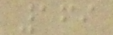169
